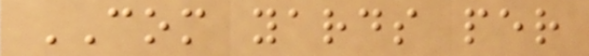COM yards per
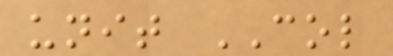unit COL
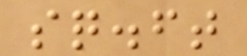sq.ft
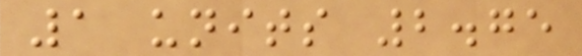1 units 2.75
